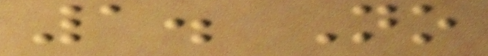1. No
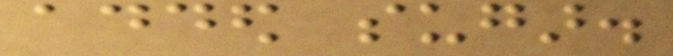added sugar.
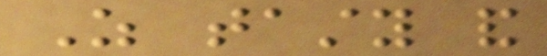As tasty and
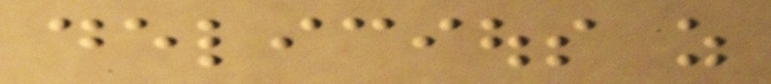delicious as
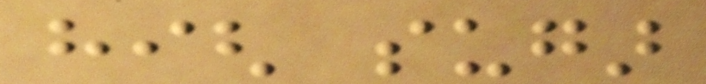high sugar
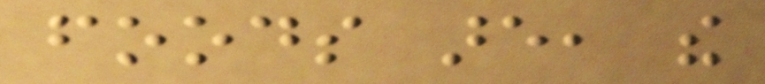foods are, the
